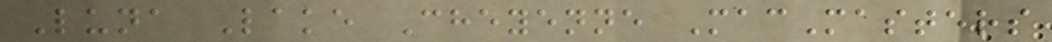Luna Lake Cheyenne MacMasters
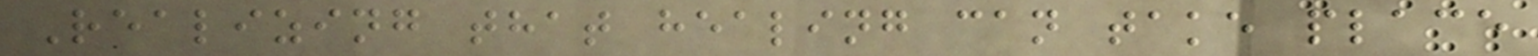Realizing that healing can take place
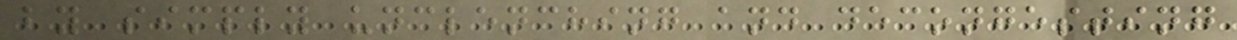by simply unclenching and decongesting
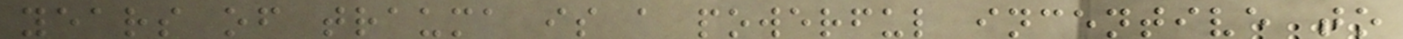years of trauma is a powerful incentive to
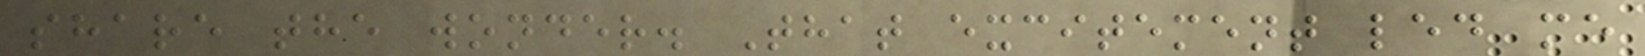share the wonder. That excitement led me
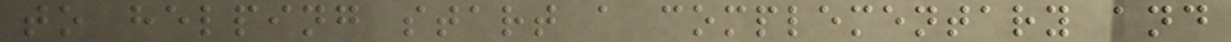to helping start a complementary and
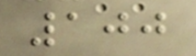100
